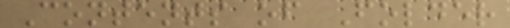Contents of Folder
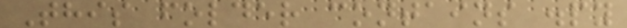This folder contains .py
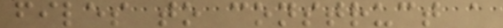files to construct a
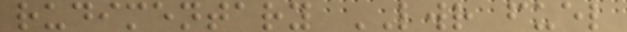rudimentary LWR fuel
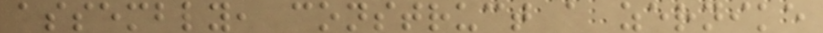assembly, construct a zernike
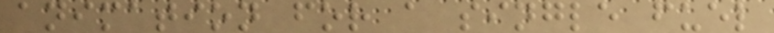animation for a single fuel
